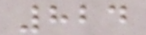824
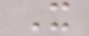X
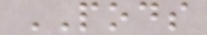PODS
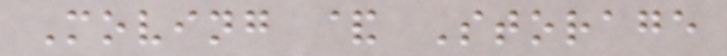Moving & Storage
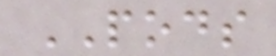PODS
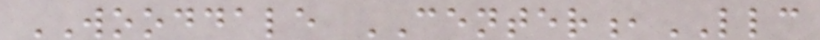WOODDALE CENTER,LLC
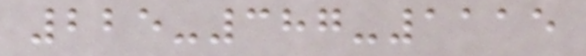225-387-1115
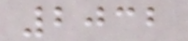2032
